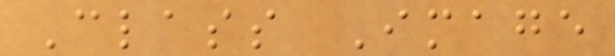Class Image
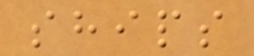ships
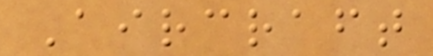Aircraft
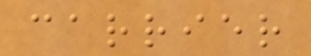carrier
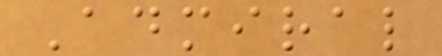Admiral
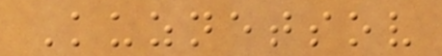Kuznetsov
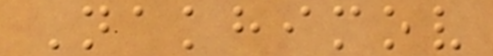Nakhimov
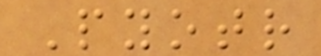Pyotr
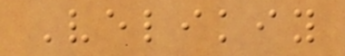Velikiy
